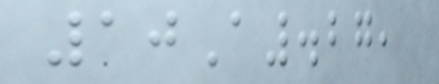10A.27,
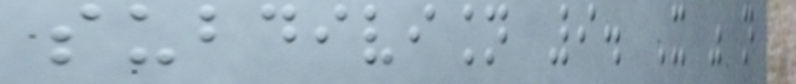subdivision 9. It was not
